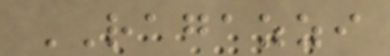RAGAZZI
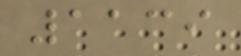1139
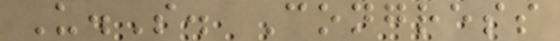U.S. Congress
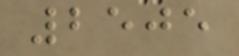2505
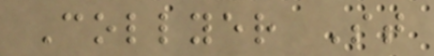Collyer St
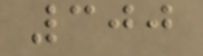300
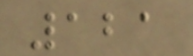121
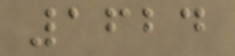1624
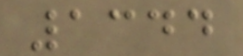1344
